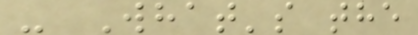- What's the
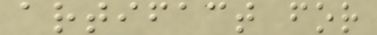artifact for
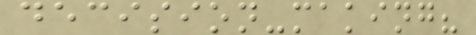decision-making?
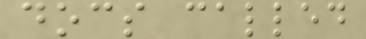docs called
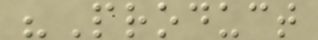"Product
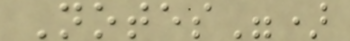Notes")
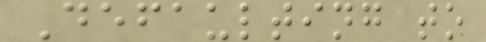Defaulting to
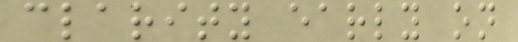clarity early on
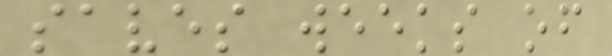saves weeks of
